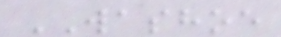WASHOE
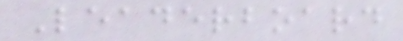Leaderboard
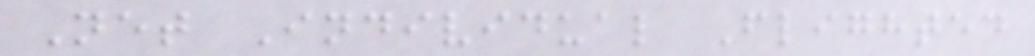Net Individual Flighted
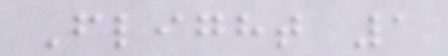Flight 1
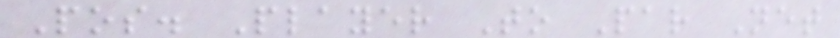Pos. Player To Par Net
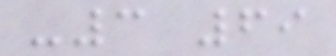-3 69
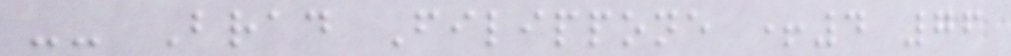-- Brad Filippone +4 76
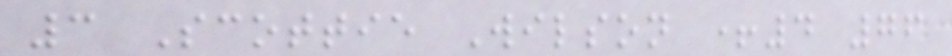3 Scottie Wilson +4 76
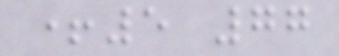+5 77
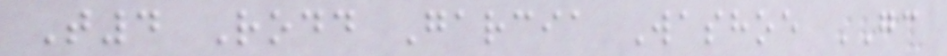T4 Rodd Garcia Washoe GC
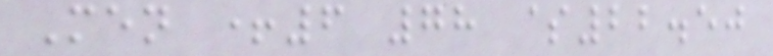Men +6 78 $22.50
